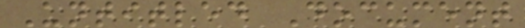Untitled Document
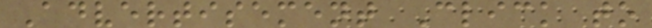Advertisement Click to
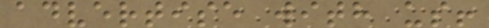advertise with us!
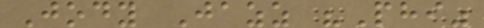Jody Jazz "Phi"
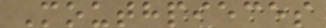Mouthpieces
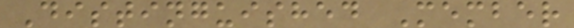Distinguished Member
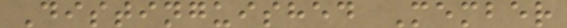Distinguished Member
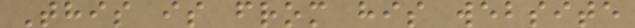This is from his website
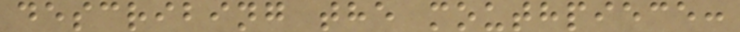describing the mouthpiece:
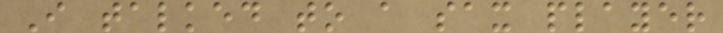I talked to a sax player
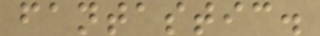fantastic.
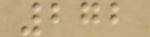272
